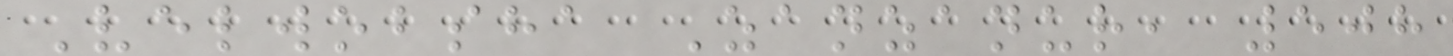Velwobsha Zanzanur, 508
